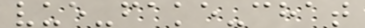vue-fake-chat
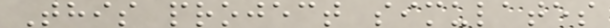This project simulates
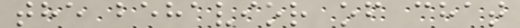the behavior of chat
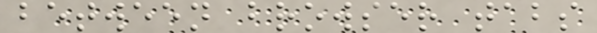between browser tabs
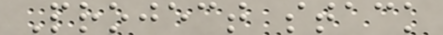Project stack
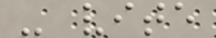- vite
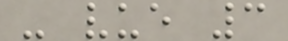- vue 3
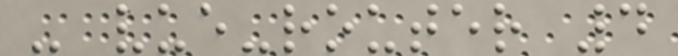- vue-router 4
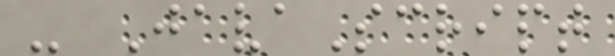- JavaScript
